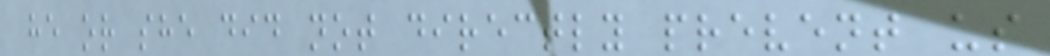he or she did not directly prevent us
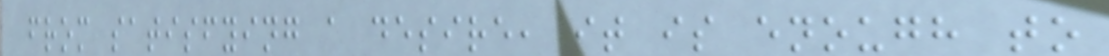from satisfying a desire, it is enough to
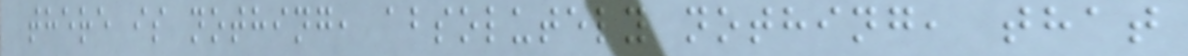there is nothing, absolutely nothing, that
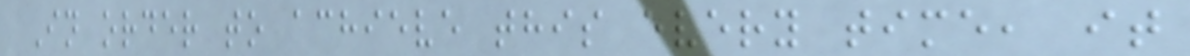In order to achieve this every time, it
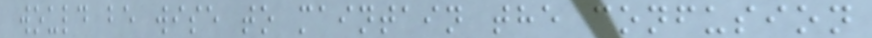would be wise to maintain the confusion
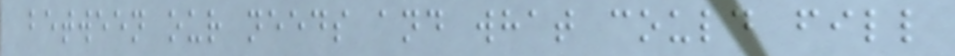between our needs and what could fill
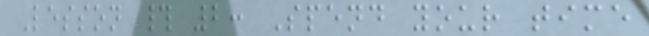Lesson # 2: Spend your time
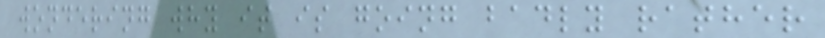wondering why it is going badly rather
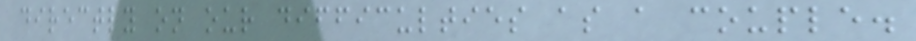directly on our difficulties as a couple.
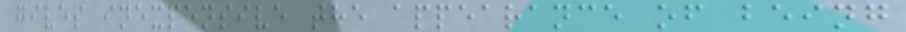gives inexpensive the appearance of being
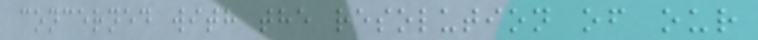concerned with the resolution of our
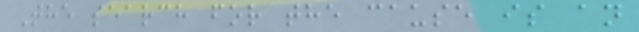The search for the cause is an
